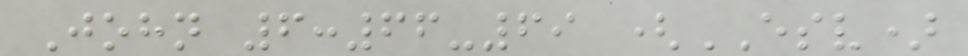John 6:66-69 (ESV)
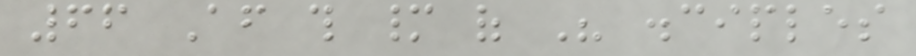66 After this many of His disciples
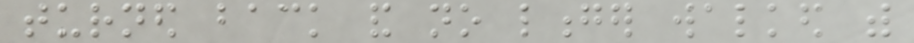turned back and no longer walked with
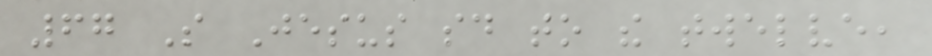67 So Jesus said to the twelve,
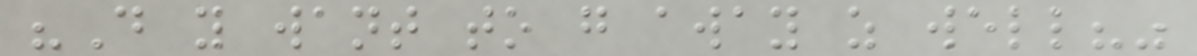"Do you want to go away as well?"
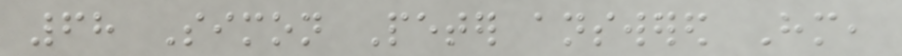68 Simon Peter answered Him,
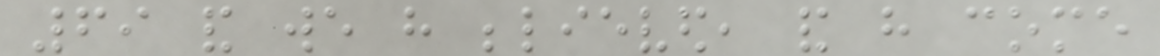69 and we have believed, and have come
